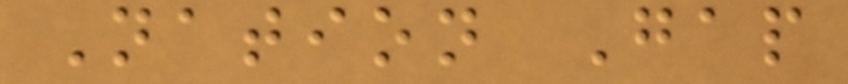Nation Gap
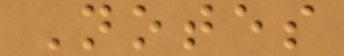Notes
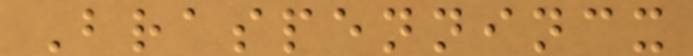Braspennincx
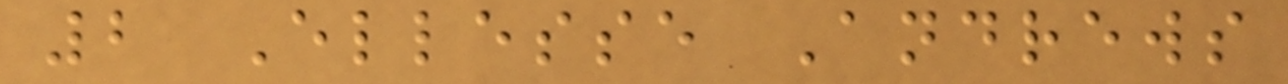2 Ellesse Andrews
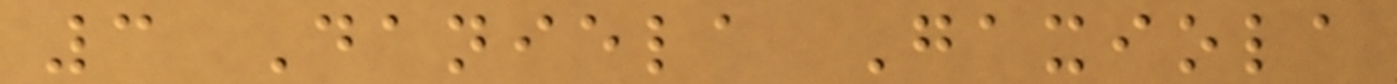3 Daniela Gaxiola
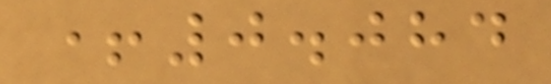+0.084
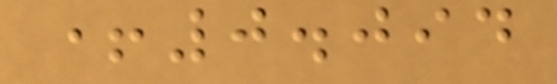+0.094
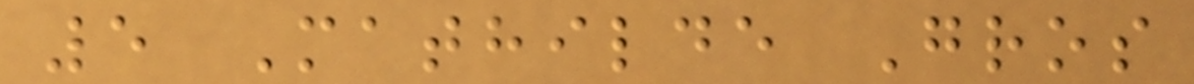5 Mathilde Gros
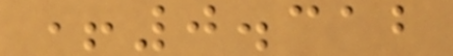+0.312
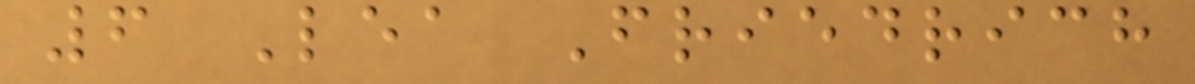6 Lea Friedrich
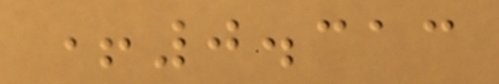+0.313
